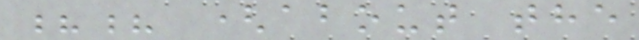?? (about the
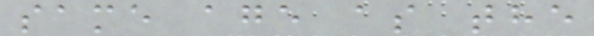same age as the
